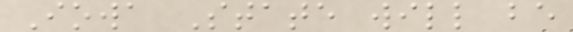Iowa State will be
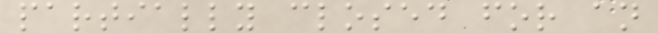partially closed for an
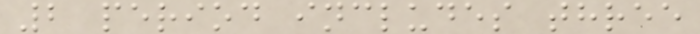2 period includes three
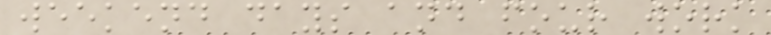weekend days and four work
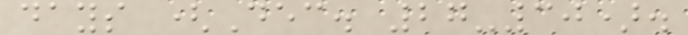days (Dec. 27-30).
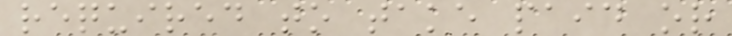required to take paid or
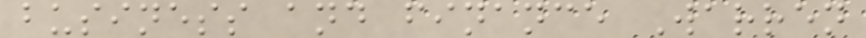business and finance Warren
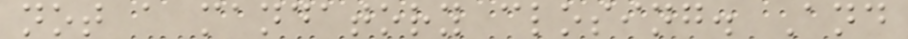not a mandatory closing. And
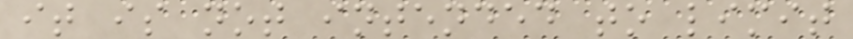it is not intended to limit
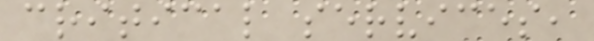critical services,
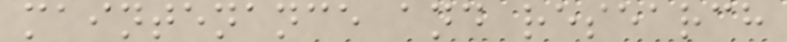maintenance and research
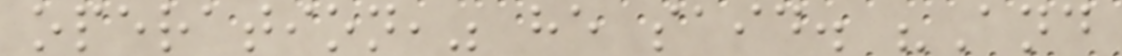operation," he said. "And
